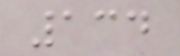134
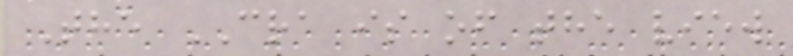The CRA is of the view
